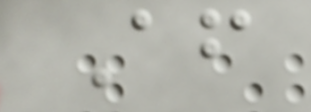After
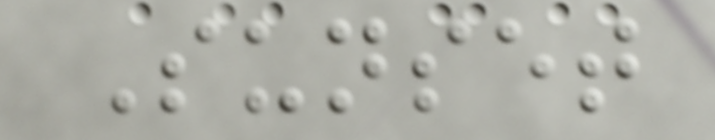Sunset
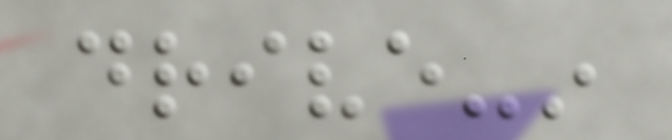drive-in
